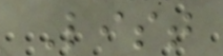List
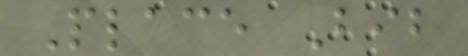Place Bib
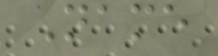Name
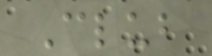Club
